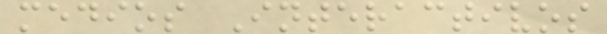medios Interactivos
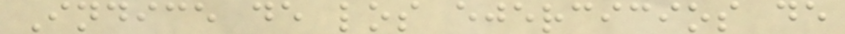Indice de los ejercicios de
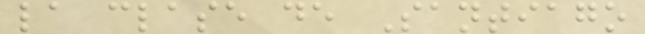la clase de Santiago
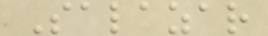Salazar
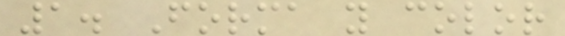1. Forma y color
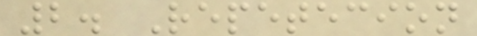2. Repetecion
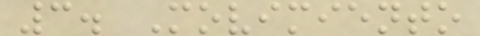3. Movimiento
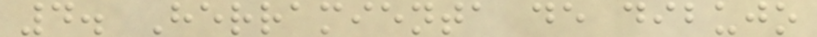4. Herramienta de dibujo
